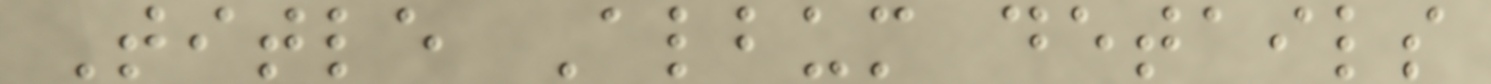Title Album details
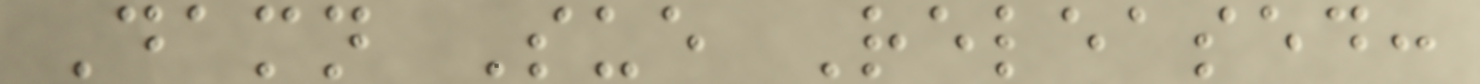Damn Sue Released:
